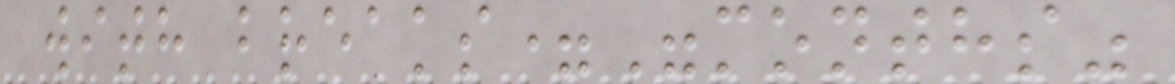with breaks="months"
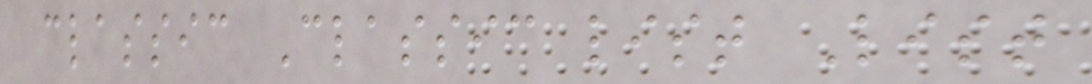classic Classic list List
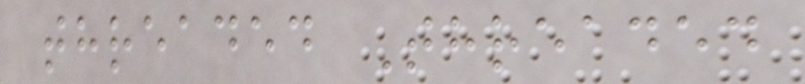threaded Threaded
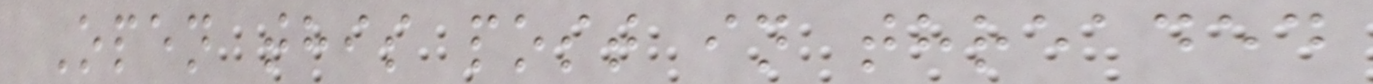Open this post in threaded
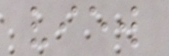view
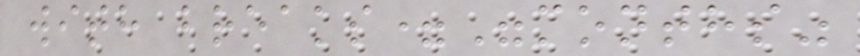with breaks="months"
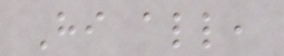Hi all,
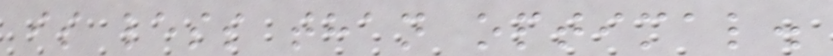is less than optimal.
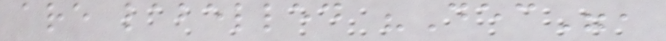are labelled "Dec",
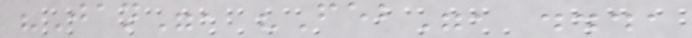"Jan", "Feb", ...,
